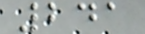241
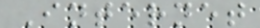Internet
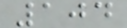104
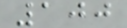100
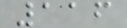116
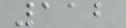112
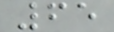65
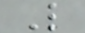L
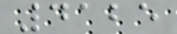4125
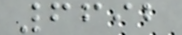6692
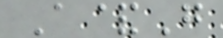A&G
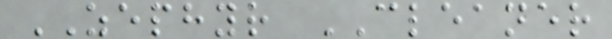ZEPHYR CLEANER
